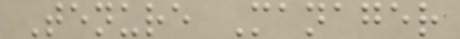Tenure Manager
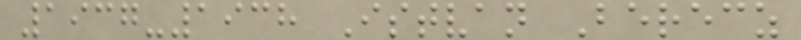1937-1938 Istvan Berecz
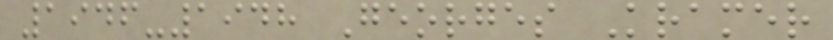1946-1948 Georges Kramer
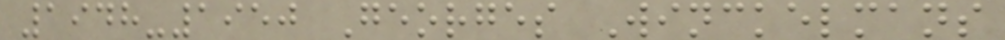1948-1950 Georges Winckelmans
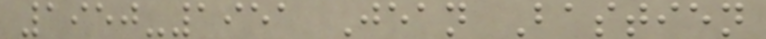1950-1951 Jean Bastien
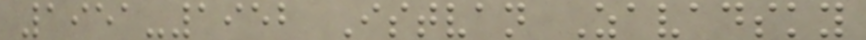1951-1952 Istvan Zavadsky
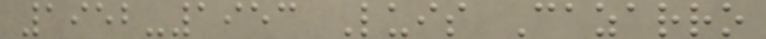1952-1953 Luis Cazarro
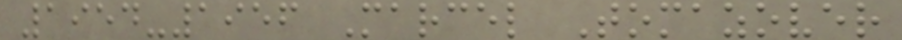1954-1956 Marcel Tomazover
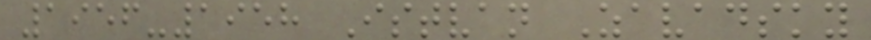1956-1958 Istvan Zavadsky
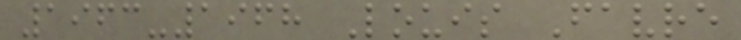1963-1968 Louis Favre
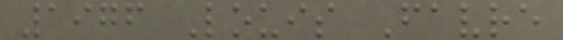1976 Louis Favre
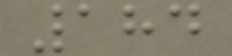184
